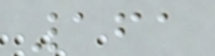161
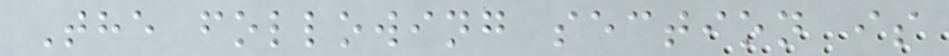The following section is
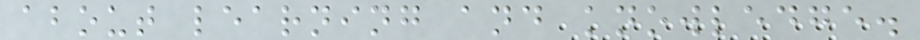about learning and knowledge.
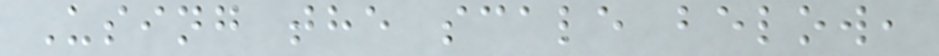Using the scale below,
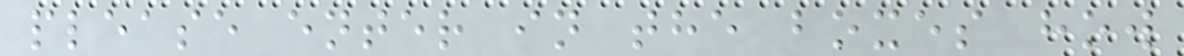please enter in the boxes how
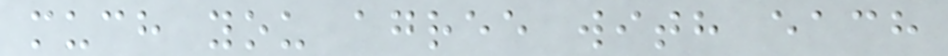much you agree with each
